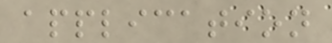application
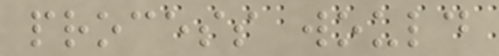process would
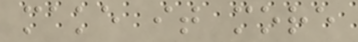make it more
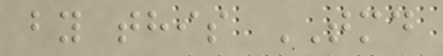by this TMD
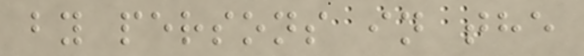by persons in the
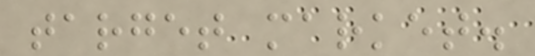target market.
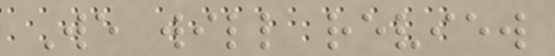We will review
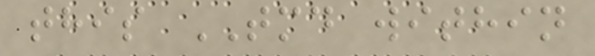this TMD within
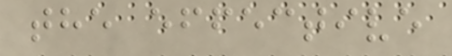the effective
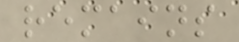remains
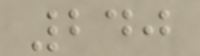240
